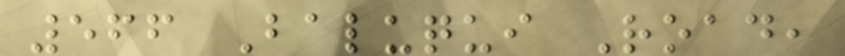566 Baluqui Road,
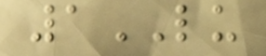1LU
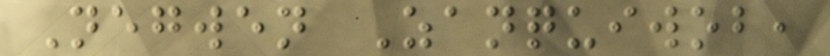Negwen Zanquiwob,
